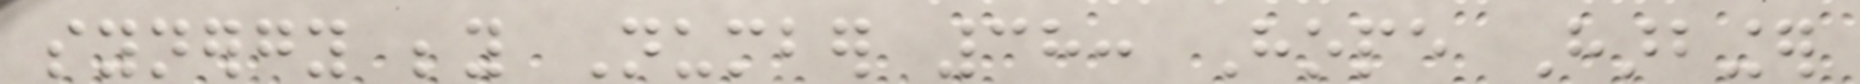synergy beyond Number 38: Hope Harbinger
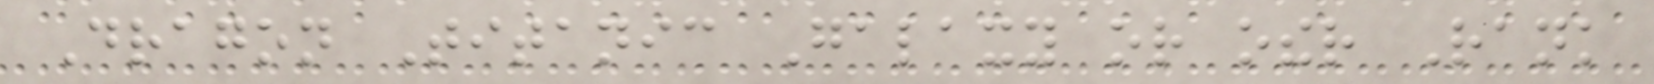Dragon Titanic Galaxy or other Rank
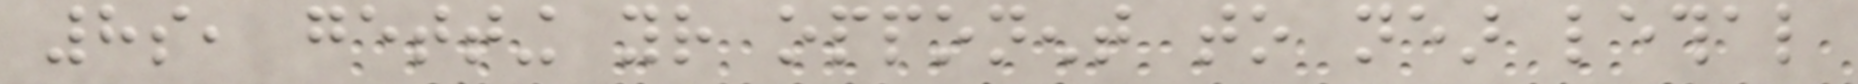8s, getting your opponent to near lethal
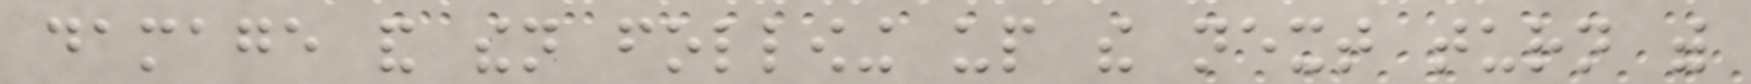damage and then following up the next turn with
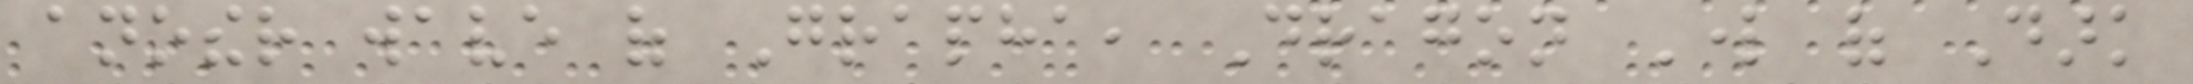another wave of Grapha, Dragon Lord of Dark
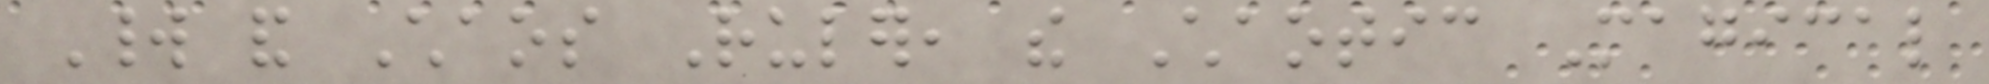World and Chaos Ruler, the Chaotic Magical
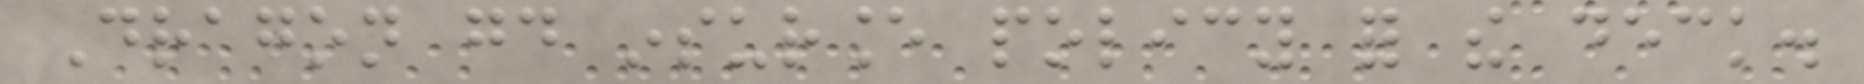Dragon good insurance policy for the deck.
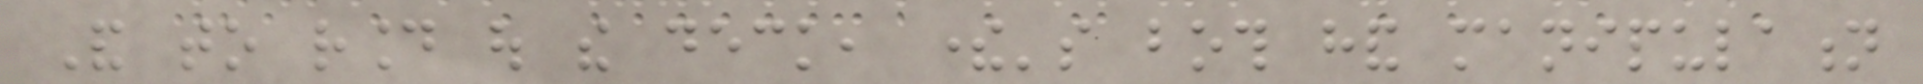And to round out the deck, there's both hand manipulation
